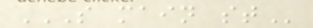S MAIN ST
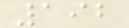192
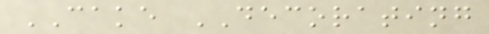CAKE DECORATING
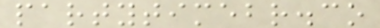partytimebr.co
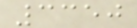3350
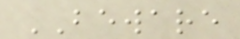BEWARE
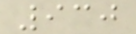930
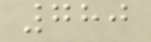780
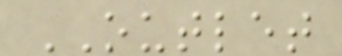OUTLET
